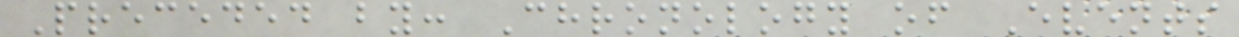Preceded by: Chronology of Events
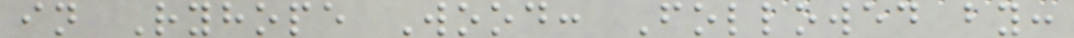in Ryhope Wood: Followed by:
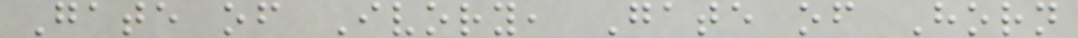Gate of Ivory, Gate of Horn
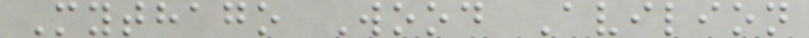Mythago Wood Avilion
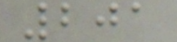201
